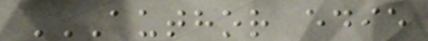AUTHOR EDIE
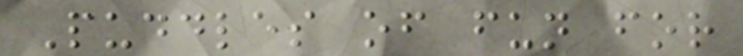Puddles of fun for
